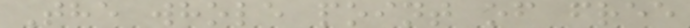The whole point of free
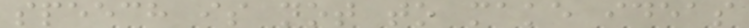speech is not to make ideas
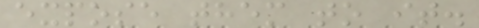expose them to it.
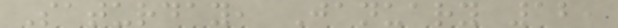Saturday, January 12,
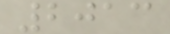2013
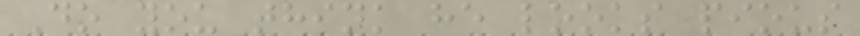Do you think he looks pious
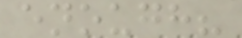enough?
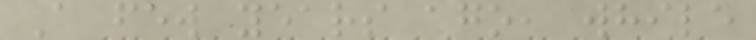A few years ago, while
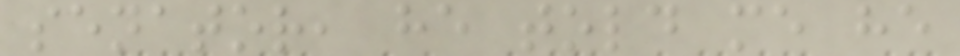senator, he told me he
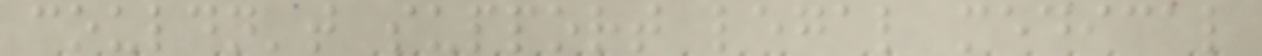couldn't support legal medical
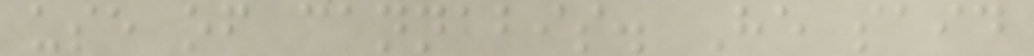use of cannabis. He said
